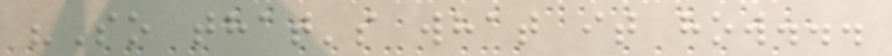"So that's what it how...
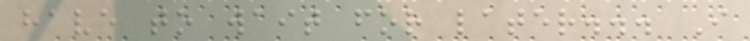have to wait for later... I
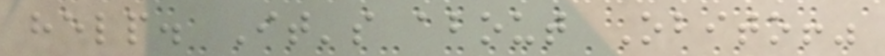help. It's about Obito!"
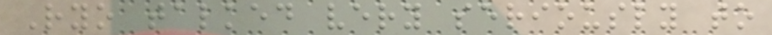Ryo talked very seriously to
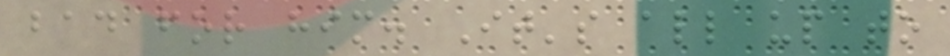bad for him. It's all up to
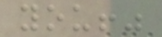you!"
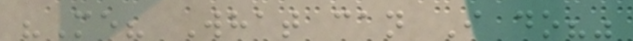"Me? What can I do?"
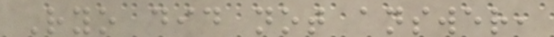Ryo did not answer,
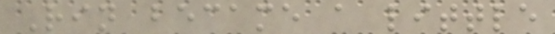Rin became a little
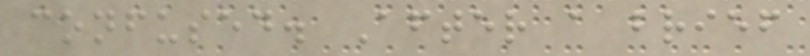confused. After a brief
